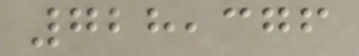728,376
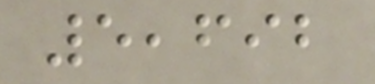5,692
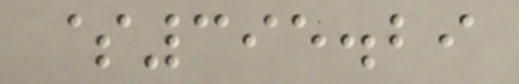$395.29
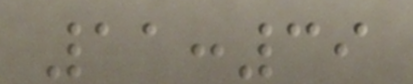11:39
